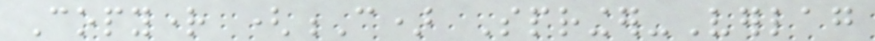Copyright (C) Springer-Verlag
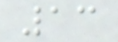13
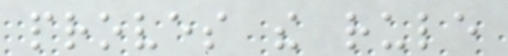proves the rule
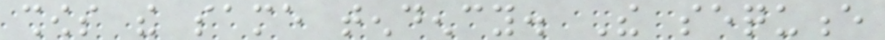shows the same tendency. The sequence
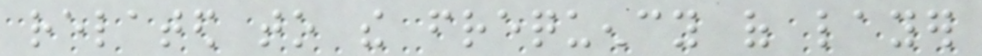related to the frequency of layer
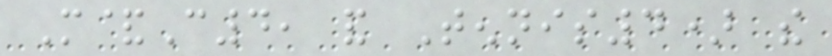M&C4, and Tennis4) the
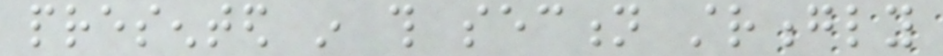presented in this section strongly
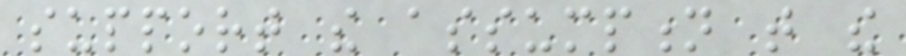support the assumption that the
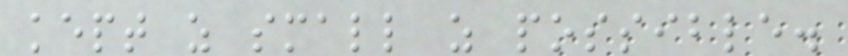kept as small as possible.
